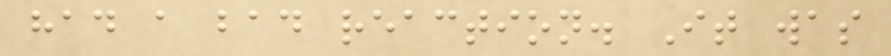had a bad reaction. It was
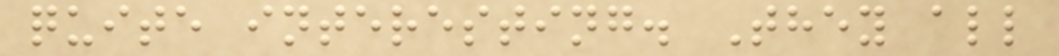quite interesting. They all
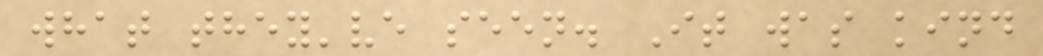what they've seen. It was kind
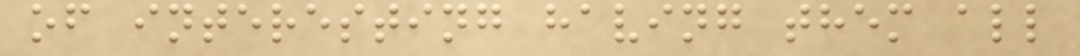of interesting having them all
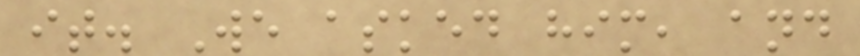it. We asked him, and
